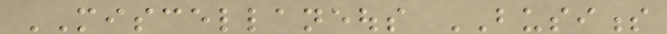MISCELLANEOUS BUSINESS
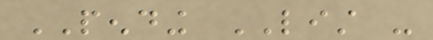PENDING LIST -
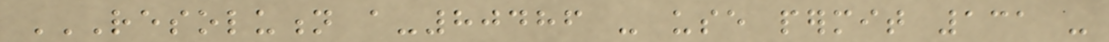RESOLUTION A-80486 - USE PERMIT 131 -
